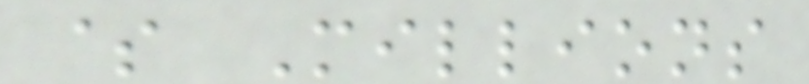$ Millions
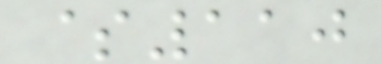$110
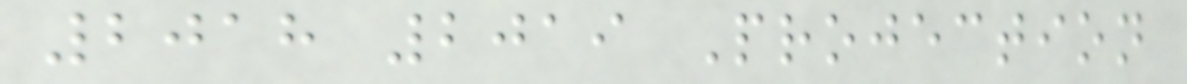2018 2019 Projection
